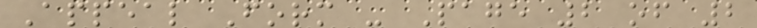Appeal Form - Page 2 of 2
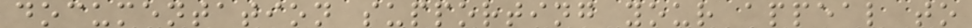documentation supporting your appeal to
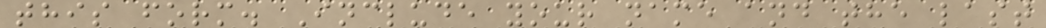this form. Include your name and the last
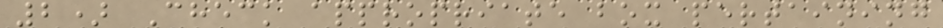2) Check appropriate box pertaining
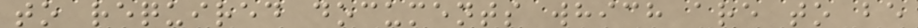to required documents which are to be
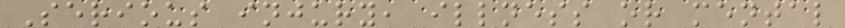Serious injury, illness or mental
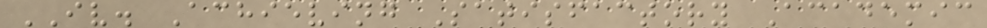IV. Achieving Satisfactory Academic
